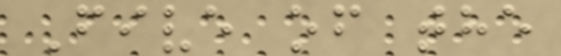Five of the
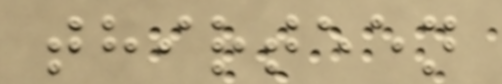thirteen
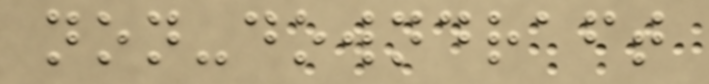non-downdraft
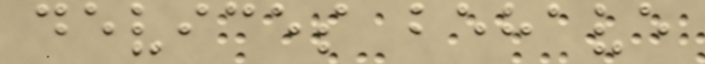devices behave
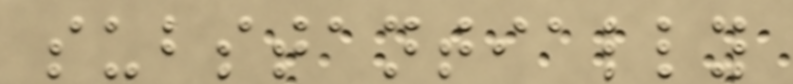substantially
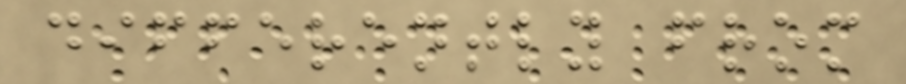differently from
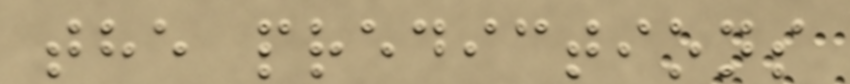the predictions
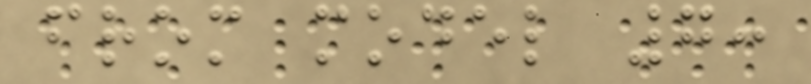from model 7:
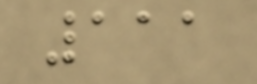111
